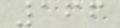166
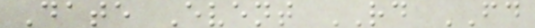Date Event RD FD
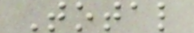Total
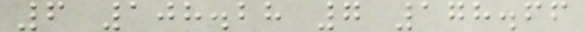6 108.28 7 178.66
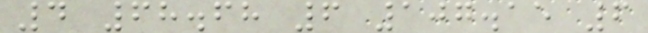4 68.68 6 107.15 6
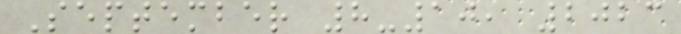September 8-10, 2023
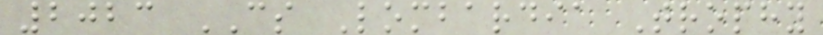2023 CS Lombardia Trophy
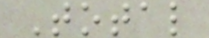Total
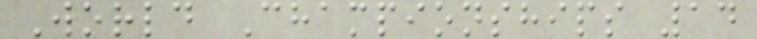World Championships 14
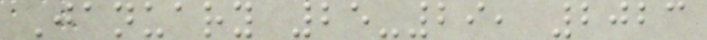January 25-29, 2023
